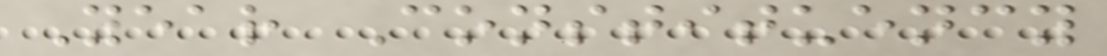Year Constituency
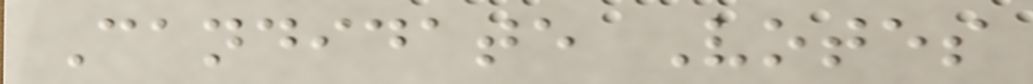Candidate Votes
